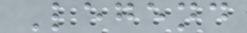Legend
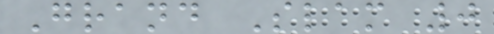Grand Slam 0
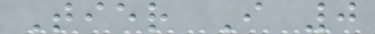Tier I 0
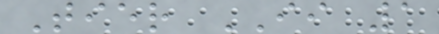Tier II 1
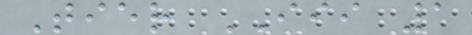Tier III 1
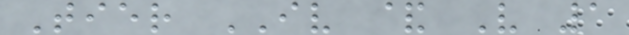Tier IV & V 1
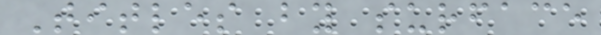Titles by surface
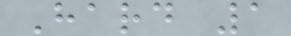Hard 1
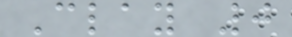Clay 0
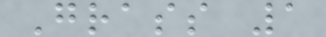Grass 1
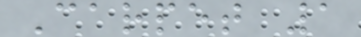Carpet 1
